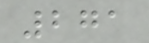271
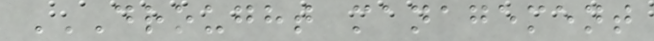DROUGHT MANAGEMENT
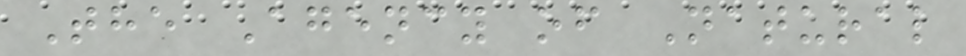The Agency of Natural
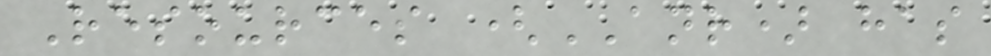Resources (ANR) has
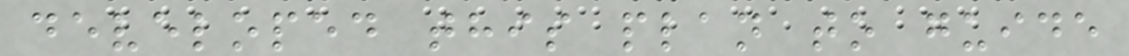developed this plan to guide
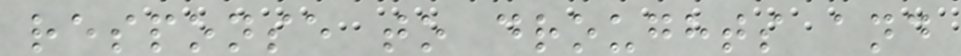response to droughts and
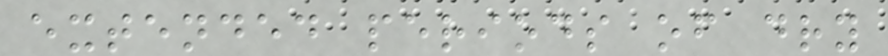extended periods of dry
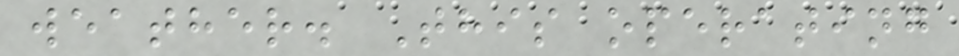weather. This operating
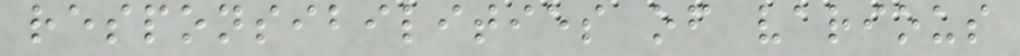responsibilities of various
